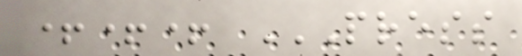+++ PRESS
